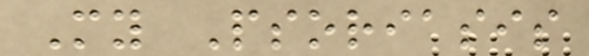My Psoriasis
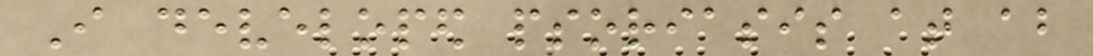I developed psoriasis at about
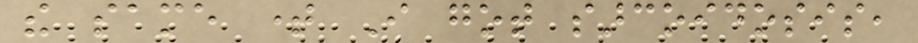the same time I got sarcoidosis,
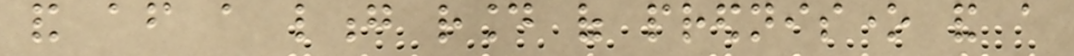and after a long round of prednisone and a
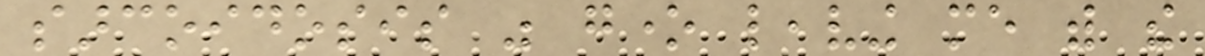sarcoidosis was gone leaving me with the
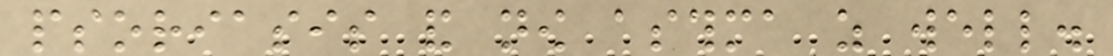psoriasis and now asthma as well.
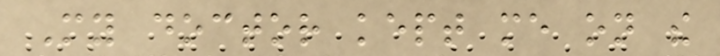My doctor kept me on the
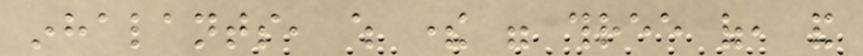inhalants, which there were three of, and
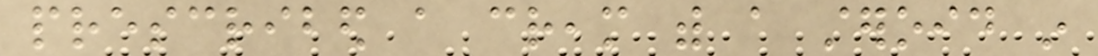prescribed a cream with a steroid in
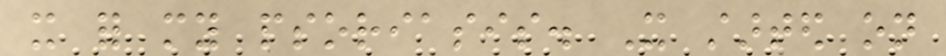it for my psoriasis. It started on
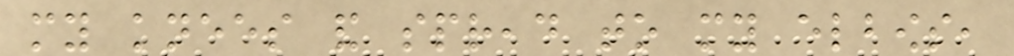my knees and spread to my elbows,
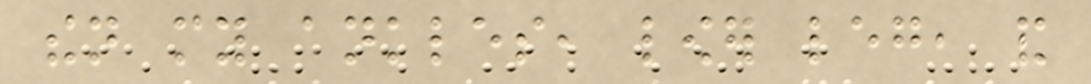then my ankles, lower leg, and
